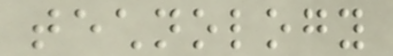technology
